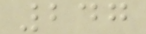247
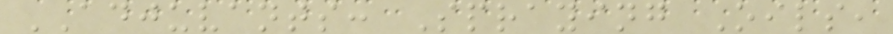ADJUVANTS: Spraying Oils,
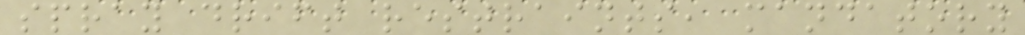spray drift restraints, mandatory
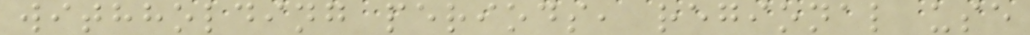withholding periods, regional use
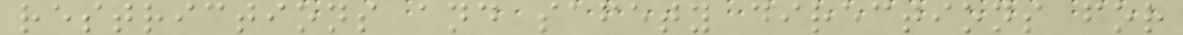restrictions and safety directions for
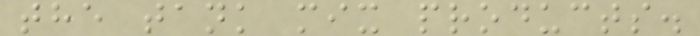the tank mix products.
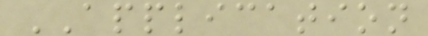APPLICATION
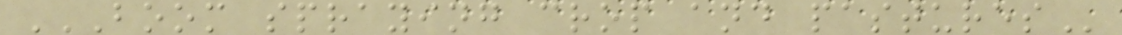BOOM SPRAYING CROP AND PASTURES
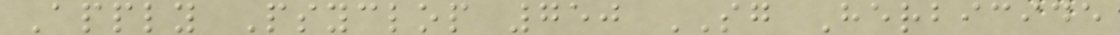Apply Psyclop 750 SG Herbicide
